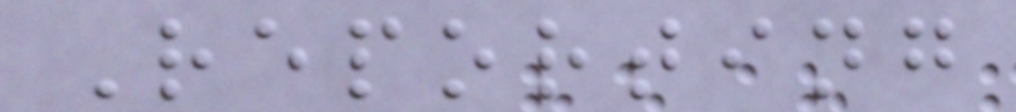Reporting
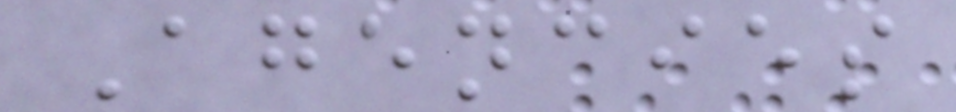Agencies
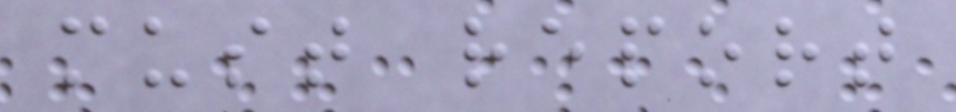must report
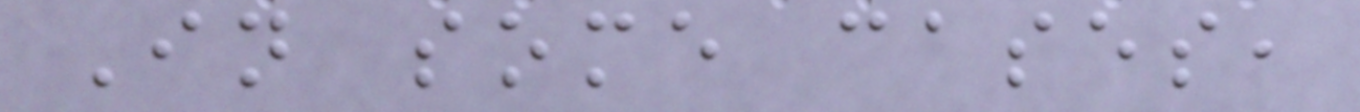In some cases,
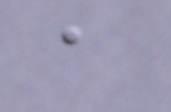a
